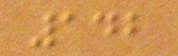142
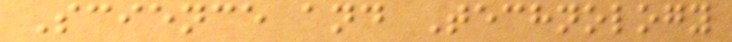Science and Technology
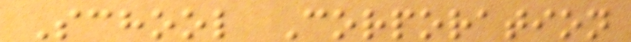School Corporation
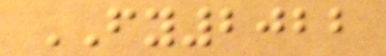FY2022
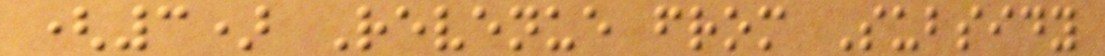(3) Revenue from Subsidy
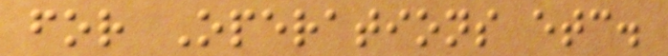for Operations etc.
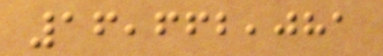16,662,081
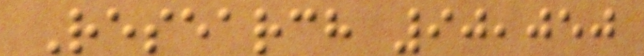Research 90,050
